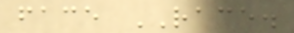face RACE.
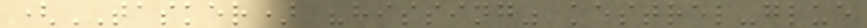(TASKER) "hissing" kestrel-glue
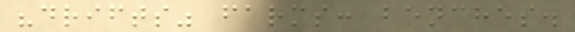"drifts" farms: benches.
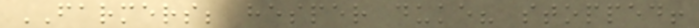FARMERS; hesper duke? stopped!
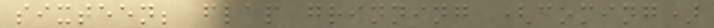sixteen; flap grinning (coming)
